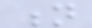n
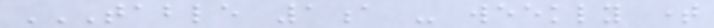TABLE 1A - WEEKLY TIME
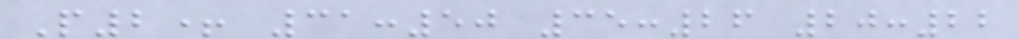P2+ 31:50 35:26 20:22
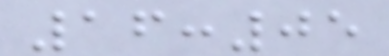16:05
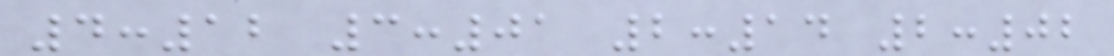4:12 3:01 2:14 2:02
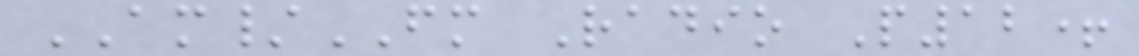AM/FM Radio P12+
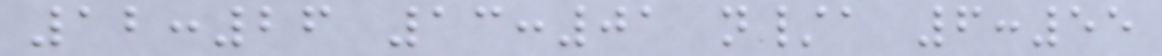12:26 13:01 n/a 6:55
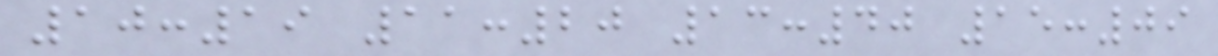10:19 11:20 13:40 15:09
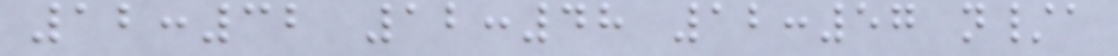12:32 12:48 12:57 n/a
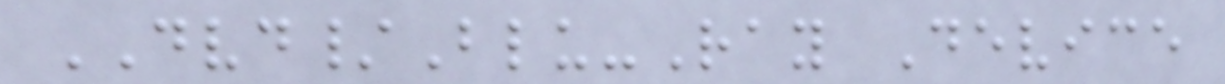DVD/Blu-Ray Device
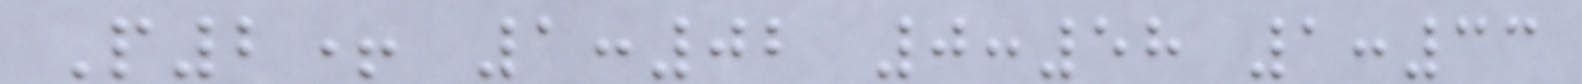P2+ 1:02 0:58 1:33
